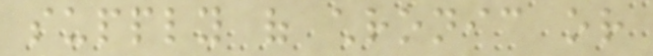supply of chronic or
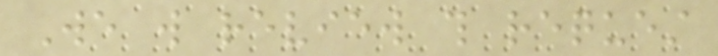We will review this request
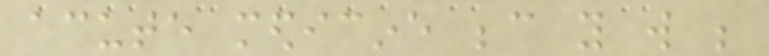acute medicine because you will be
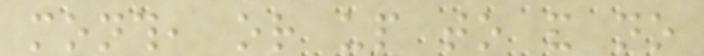month, or up to and no
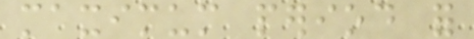maximum period for
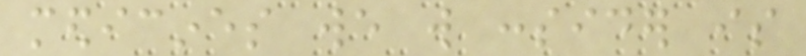medicines we will consider is
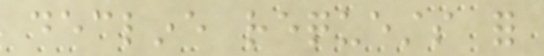decline requests for
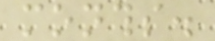months.
